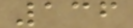136
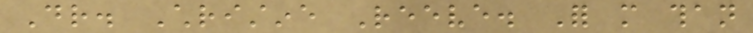Dr. Christine Reeve. For more than
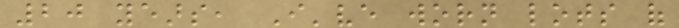20 years, I've worn lots of
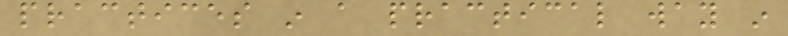practices in a practical way in
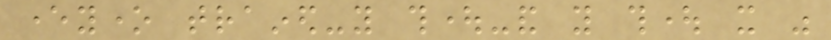everyone trained-you thought-and you thought it was
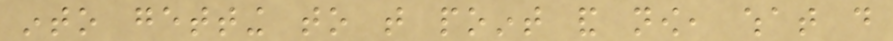into getting to that point and now, what do
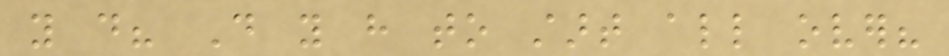you do? Do you have to start all over?
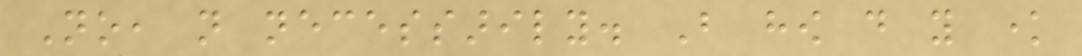No, not necessarily. But how do you know
